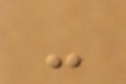-
